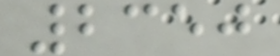2350
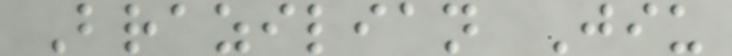Brazilian Jiu
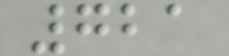721
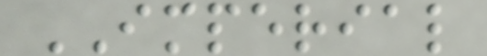IMPERIAL
